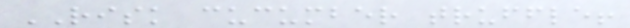RISK cucumber truffle!
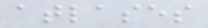atlases
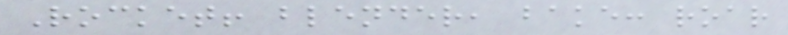Rocket! blender, bake: roar
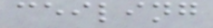ceiling
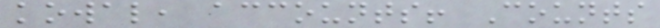kowal, accounts! Counts
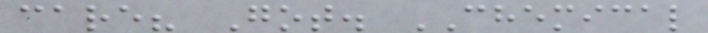care? Got. CHEMICAL
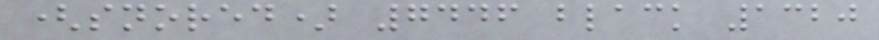(snored) 7446 black 1320
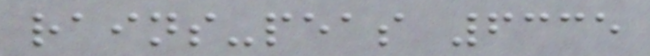rains-peas 6335
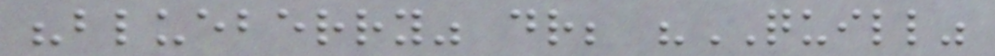"blueberry" dr; "QUILL"
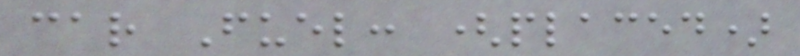car Fuel: (placed)
